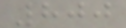800
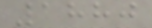1880
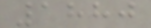1880
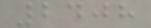2408
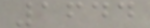1644
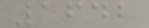1642
